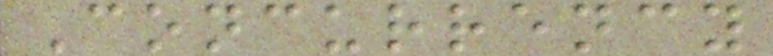Concurrency
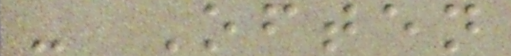- Often
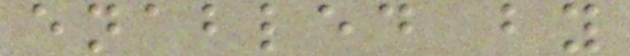enabled by
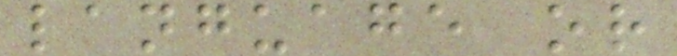language or
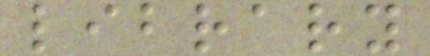library
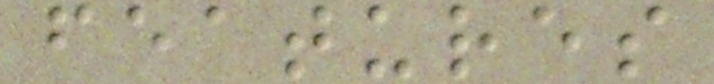features
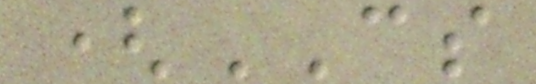(CS
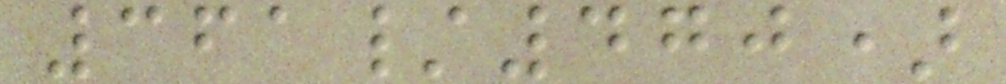361/470)
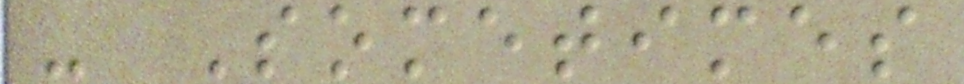- Sometimes
